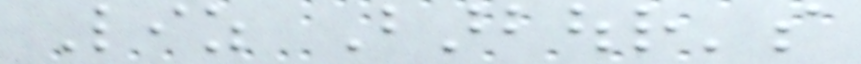Liz Barbour's
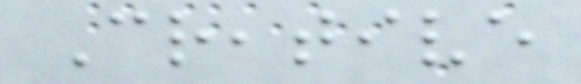Creative
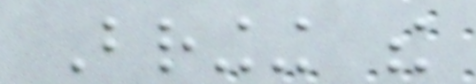Bringing the
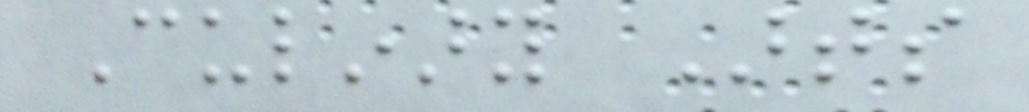Culinary Arts
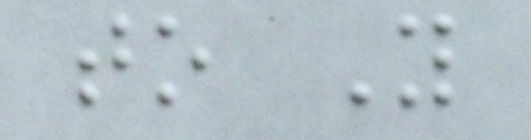to You
